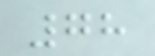78
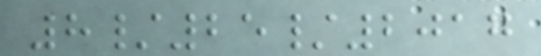8/25/2017
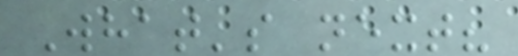What's next?
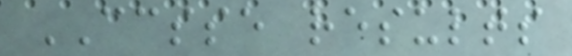CCSSE results
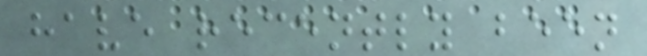have recently been
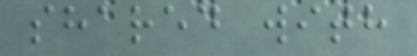shared with
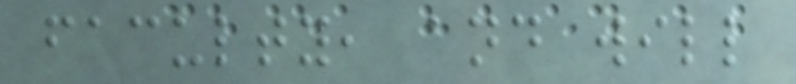faculty, and will
